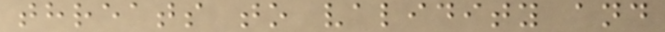threats to validity and
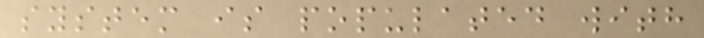system is populated with
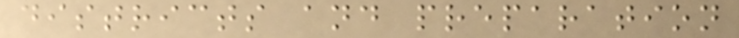districts and preparation
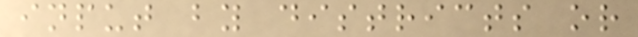input by districts or
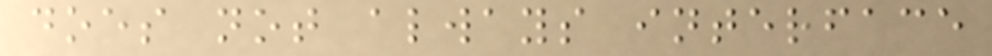does not always interface
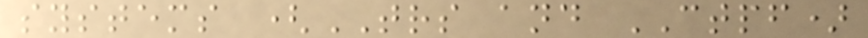systems (TRS and CTPF)
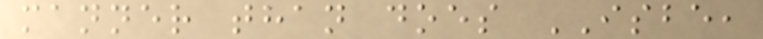manner than does ISBE,
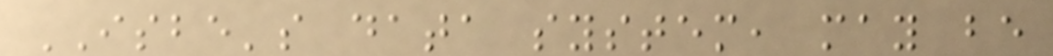ISBE's data system, may be
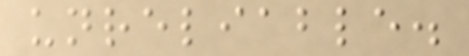unreliable.
